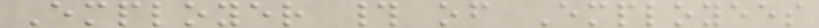Employer # of Employees
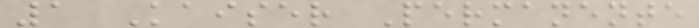1 Kaiser Permanente
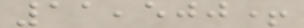11,500+
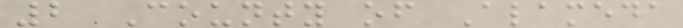2 County of Alameda
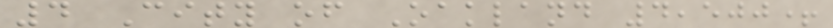4 City of Oakland 4,500+
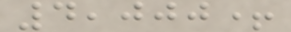4,000+
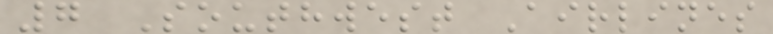7 Southwest Airlines
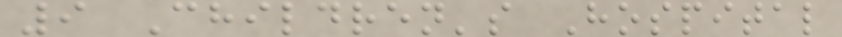9 Children's Hospital
